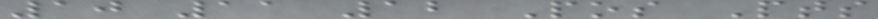10 11 12 Pos Pts
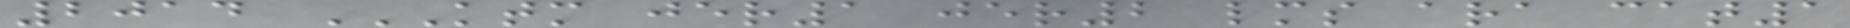2014 KTM JER1 JER2 LMS ARA CAT1
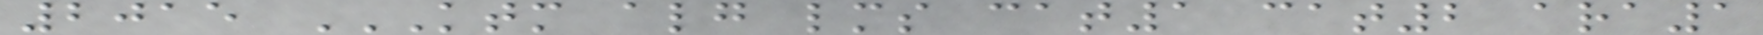2015 KTM ALG LMS CAT1 CAT2 ARA1
